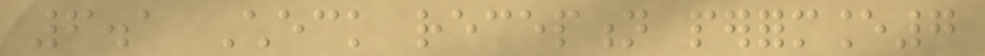6.1 Check reception performance7
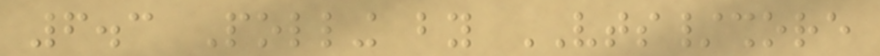6.3 Polling by VTS/shore
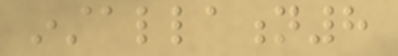installation8
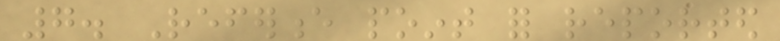7. Reference point for reported
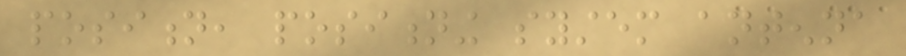position, positioning system antenna
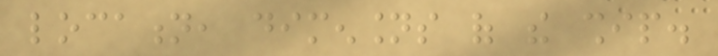location, dimensions of the ship.
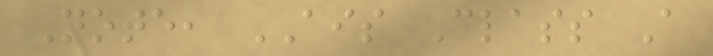Note, AIS Class A
